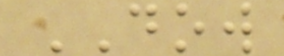DOW
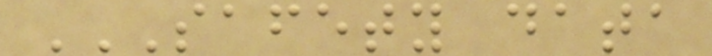SAFETY DATA
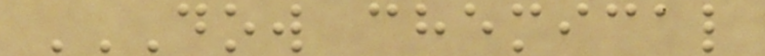DOW CHEMICAL
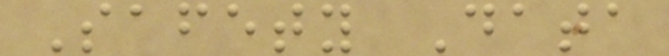Safety Data
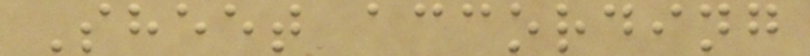Sheet according
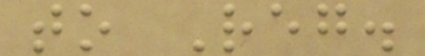to Reg.
